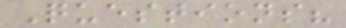Questions?
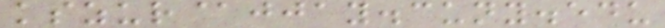kszur@jjay.cuny.edu
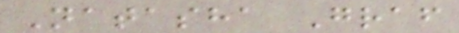Natasha Graf
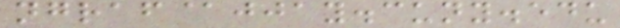ngraf@jjay.cuny.edu
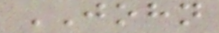JOHN
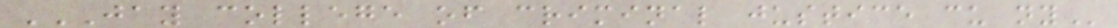JAY COLLEGE OF CRIMINAL JUSTICE CU NY
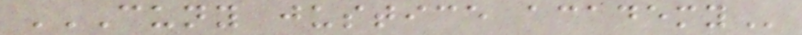CUNY JUSTICE ACADEMY
